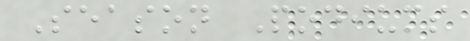Season Podiums
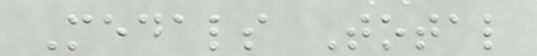Medals Total
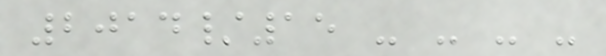2014/15 - - - -
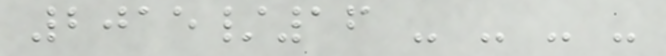2015/16 - - - -
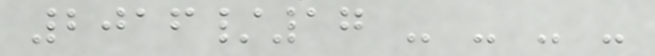2016/17 - - - -
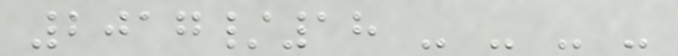2017/18 - - - -
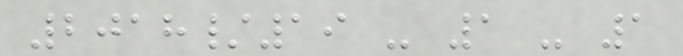2018/19 - 1 - 1
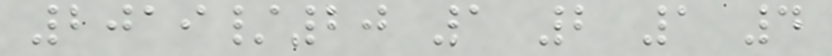2019/20 1 2 1 4
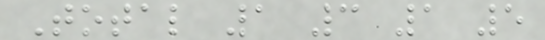Total 1 3 1 5
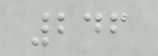246
